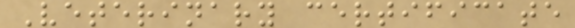Veterinary certificate
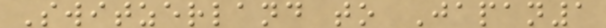Switzerland to Japan1
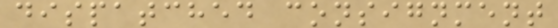dispatched consignment
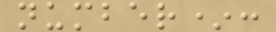number*:
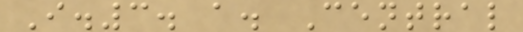I.3. a. Central
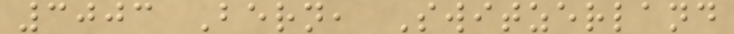3003 Bern, Switzerland
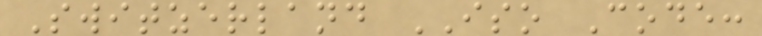Switzerland ISO Code:
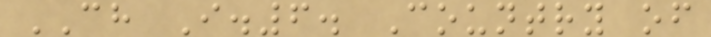CH I.6. Country of
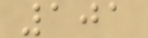101
